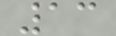13
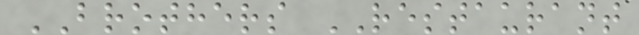BROTHERS RESTAURANT
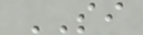SI
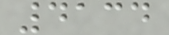4134
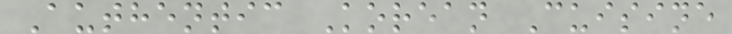Authentic Korean Cuisine
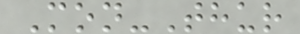Mon-Thur
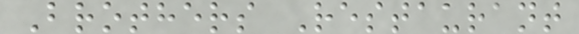Brothers Restaurant
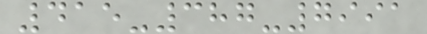415-387-7991
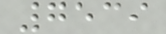7539
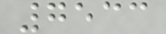7533
